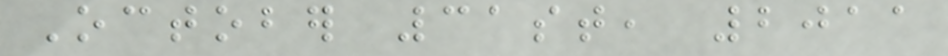October 31st, 2011
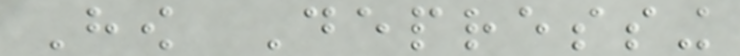How Depressing
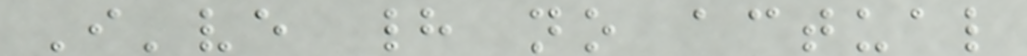I've had no actual
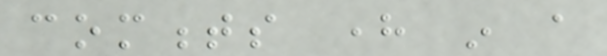comments here in a
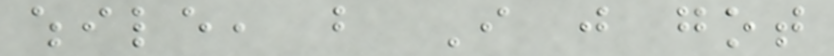while, but I just got
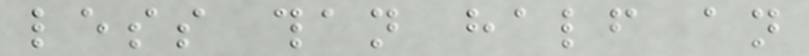less than half an
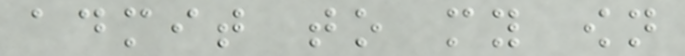admit to my own
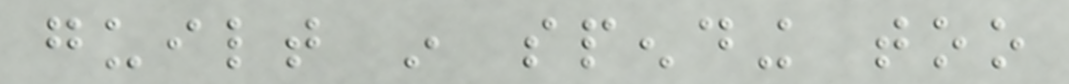guilt in spending too
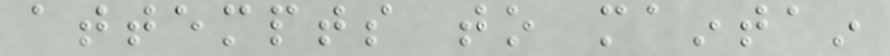attempts to maintain
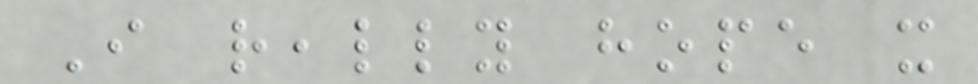I really hope it
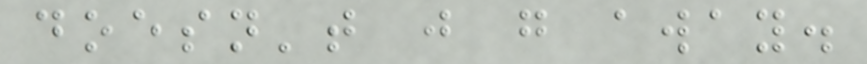doesn't just go away.
